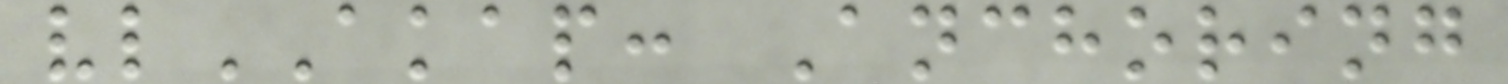vlAKAP: Anchoring
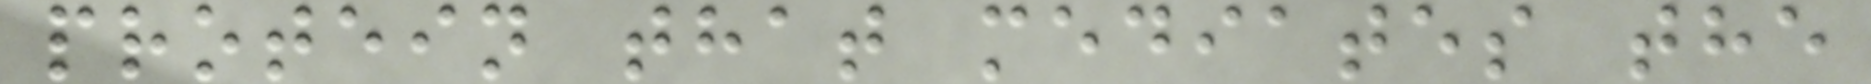protein that mediates the
